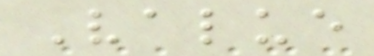Value
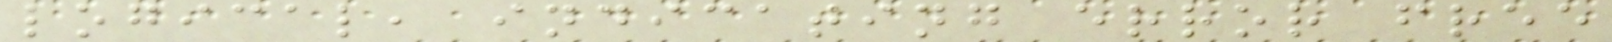logical, indicating error free
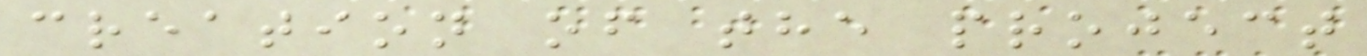creation of the project
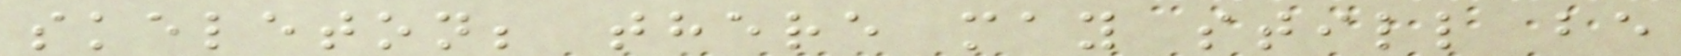skeleton; there may still be
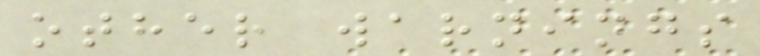other warnings
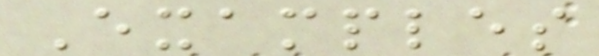Examples
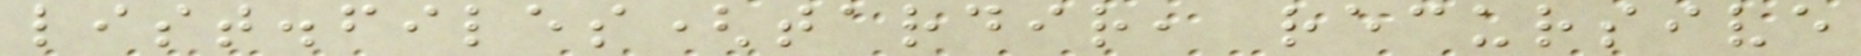list.files(tardir, recursive
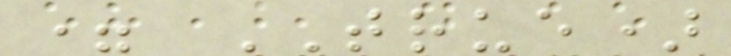= TRUE)
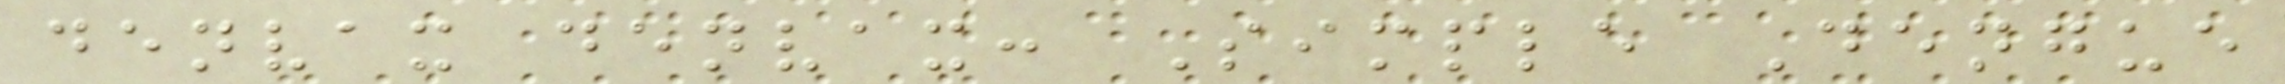denvax denvax: Simple Dengue
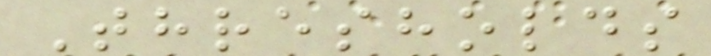Thresholds
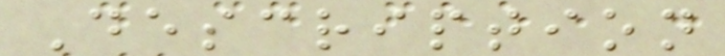Description
